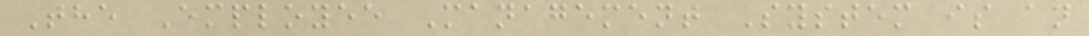The Employee Management System is an
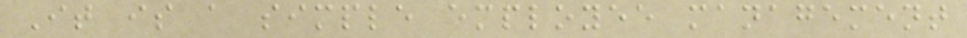It is a simple employee management
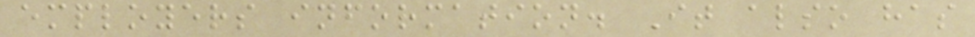employers information. It also has
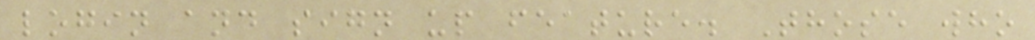login and sign up feature. Those who
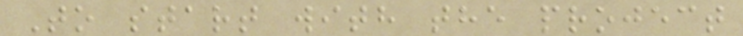To start with the project
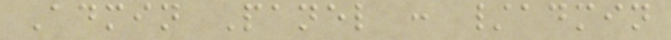Admin Panel : /admin
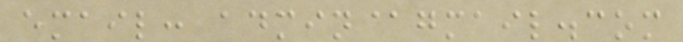email: admin@gmail.com
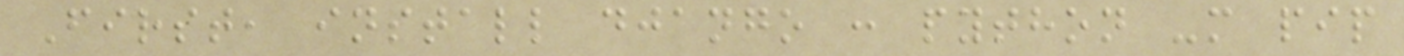First, install django : python -m pip
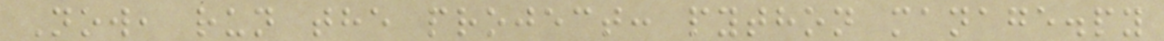Now, run the project: python manage.py
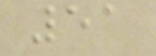51
